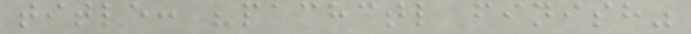title: "pachctl finish"
